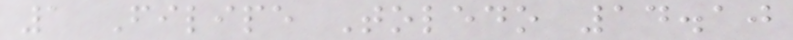1 Filipe Toledo 14.10
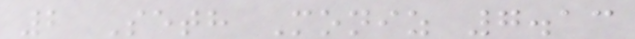2 Seth Moniz 7.13
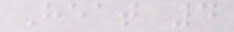Heat 4
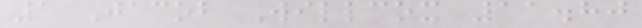1 Jacob Willcox 11.80
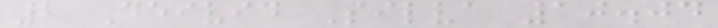2 Deivid Silva 10.04
